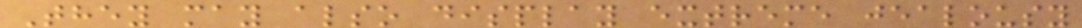They may also display extreme jealousy
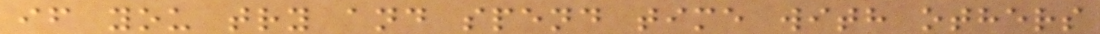if you try and spend time with others
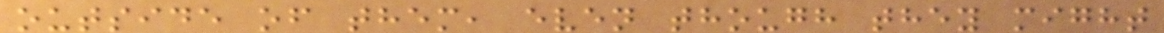outside of them, even though they might
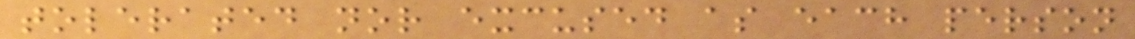tolerated nor excused as each person
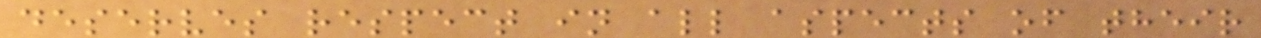deserves respect in all aspects of their
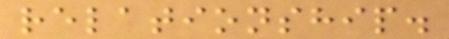relationship.
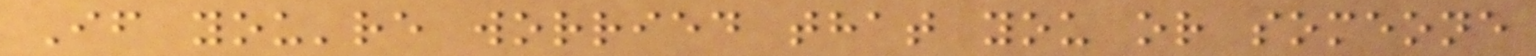If you're worried that you or someone
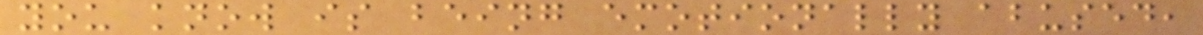you know is being emotionally abused,
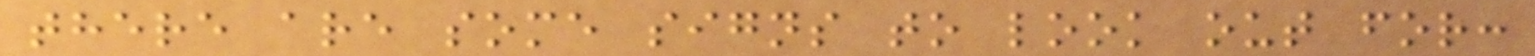there are some signs to look out for:
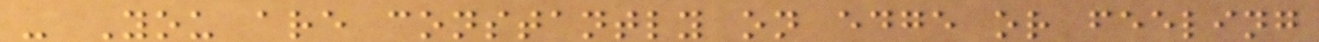- You are constantly on edge or feeling
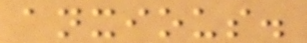anxious.
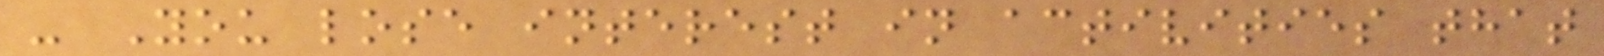- You lose interest in activities that
